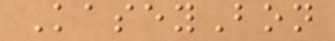KaseyBon
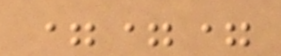===
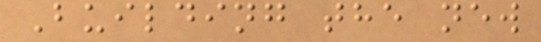Building the new
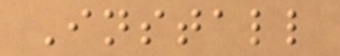Install
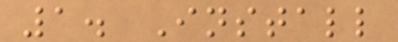1. Install
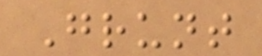Grunt
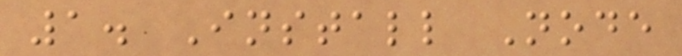1. Install Node
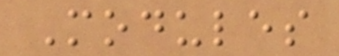Modules
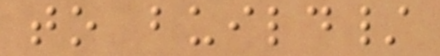to build/
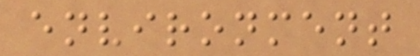environment
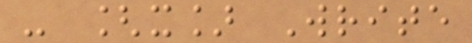- [x] Write
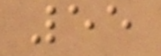55
